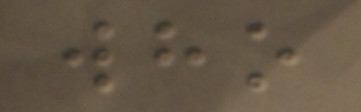who
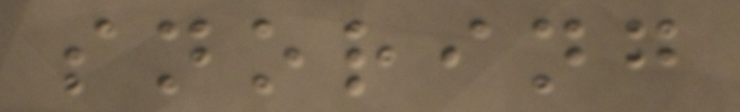snoring
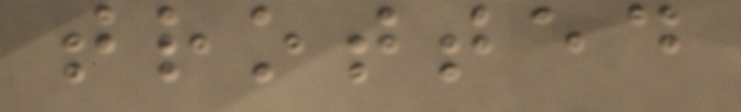trotted
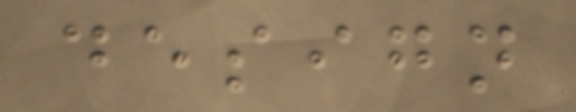design
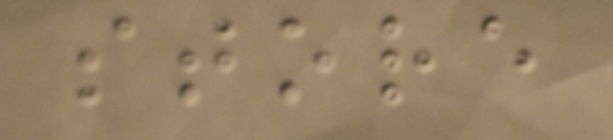store
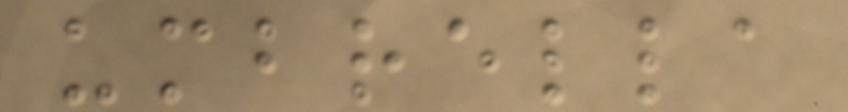umbrella
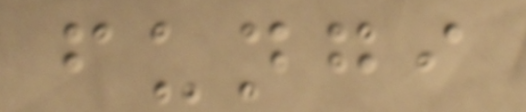fungi
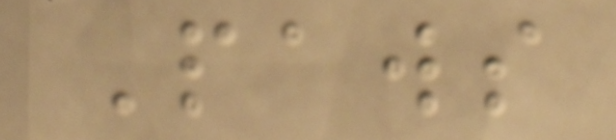Paws
